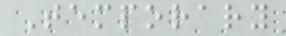Temporary
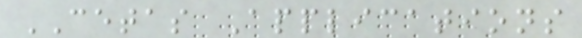CETAS Applications
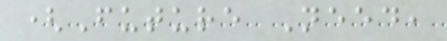(Future Need,
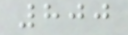800
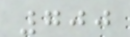700
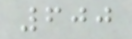600
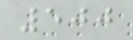500
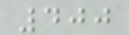400
